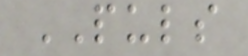PULS
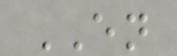EN
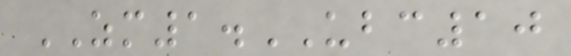ZM1.UBC10
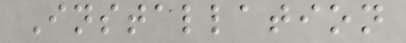Installation
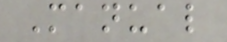Manual
